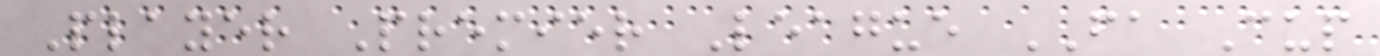Player Premier League FA Cup
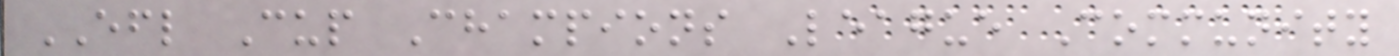EFL Cup Champions League Community
